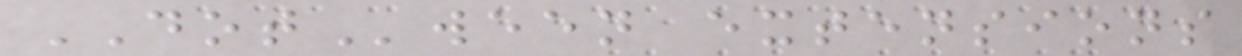DOTween extensions
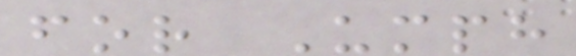for Umph
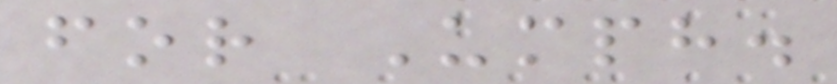for Umph.
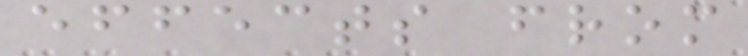effects from
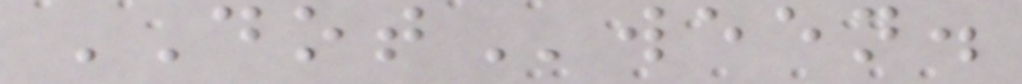DOTween.
